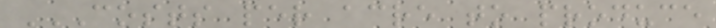COSTS PER ACRE TO PRODUCE
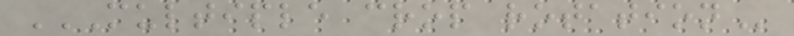MULTIPLE CROP ROTATION
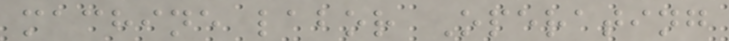machine labor Operating
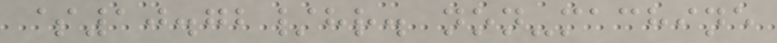$10.72/hr. non-machine
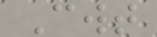Cwt
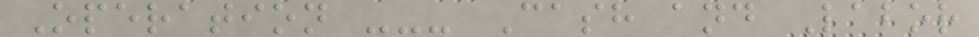Operation --- Cash and Labor
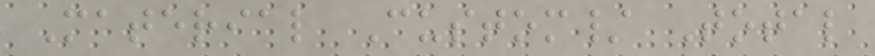Material Custom/ Total
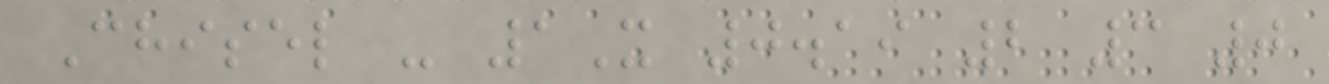Chisel - 1X 0.19 2 3 0
